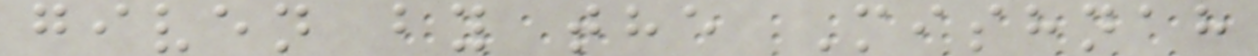given by the Mishnah
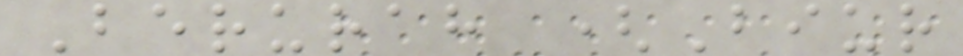Berurah (Biur
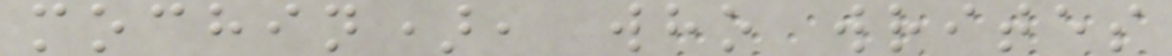mochin), who writes
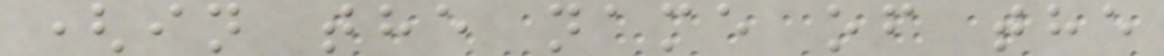(in the name of the
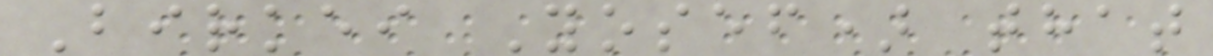Birkei Yosef) that
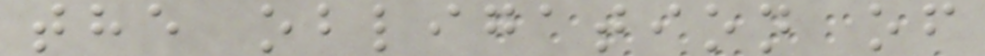the obligation of
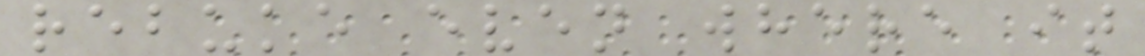rebuke even where it
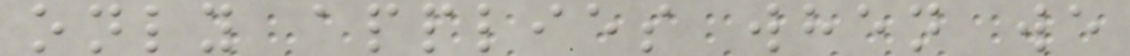only applies when we
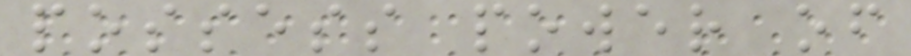possess power of
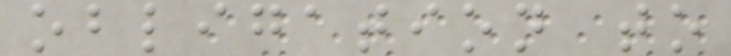obligation to
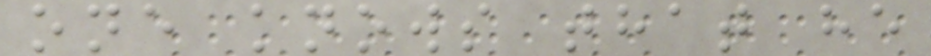one knows that he
